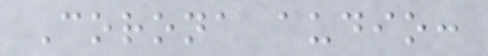Corona audio:
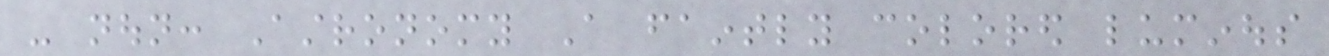- noun: Astronomy A faintly colored luminous
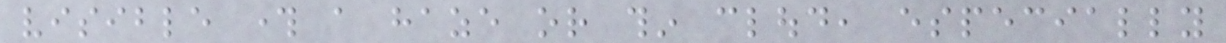visible through a haze or thin cloud, especially
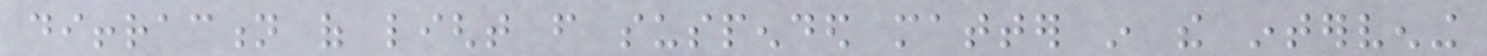diffraction of light from suspended matter in the intervening
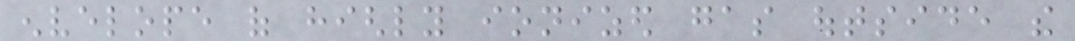envelope of highly ionized gas outside the
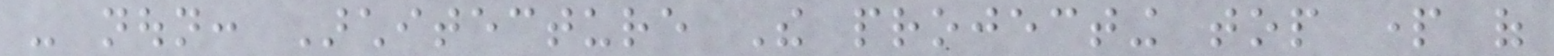- noun: Architecture The projecting top part of
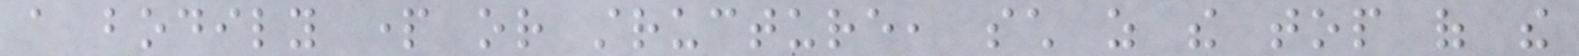a bodily part or structure, such as the top of the
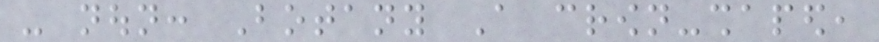- noun: Botany A crown-shaped,
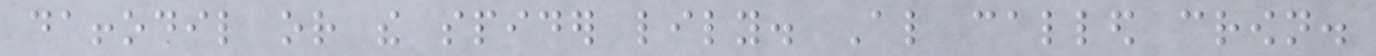daffodil or the spider lily. Also called crown.
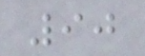90
